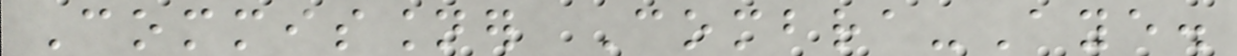Commissioner Combra-Aye.
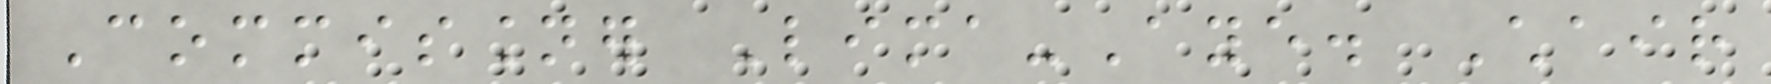Commissioner Lima-Aye. Chair
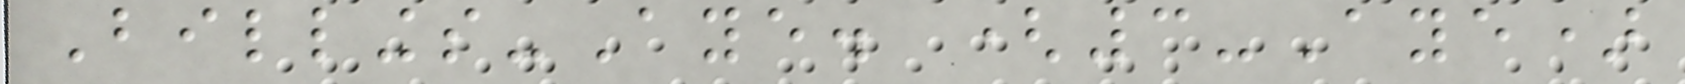Billings-Aye. (3-Aye)
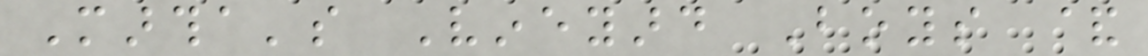Martha's Vineyard Boys &
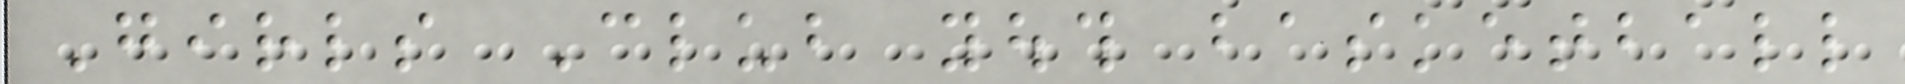Girls Club youth basketball
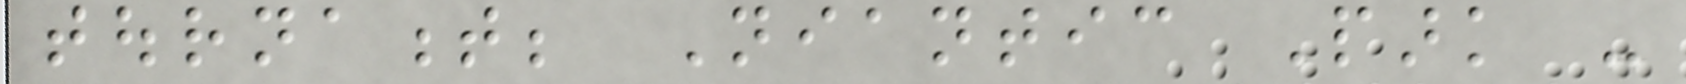tournament; Niantic Park -
